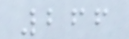266
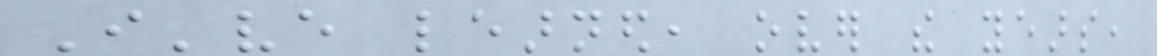I've learned, over the years,
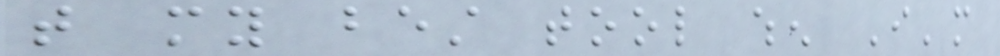that my best tool when I'm
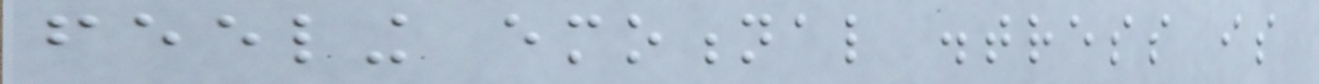feeling emotional distress is
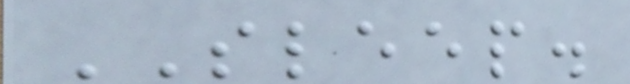SLEEP.
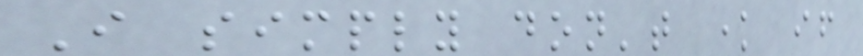I simply don't know if
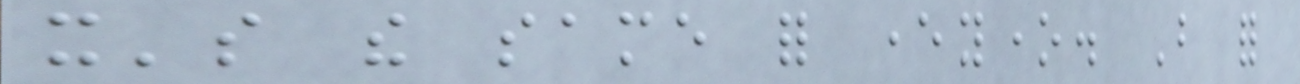it's the same for everyone. But for
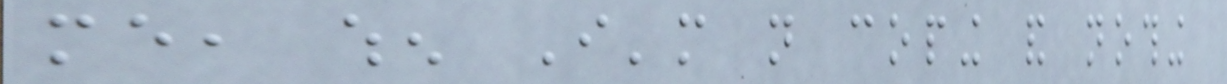me, when I'm not coping and nothing
